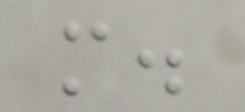m.
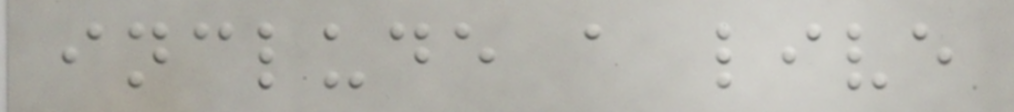include a live
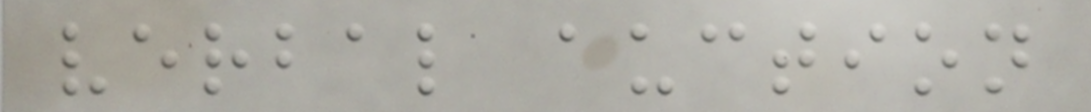verbal auction
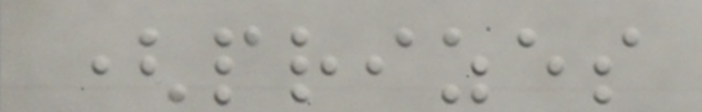(prizes
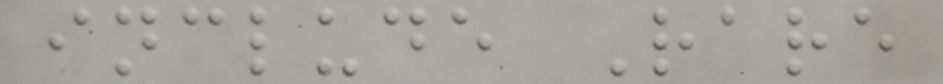include Rare
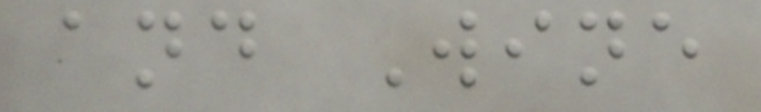and Wine
